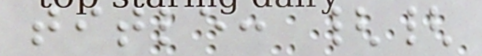title: {{
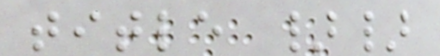title }}
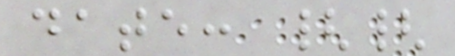date: {{
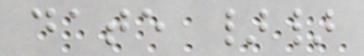date }}
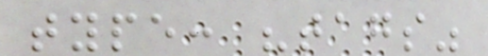type: "tags"
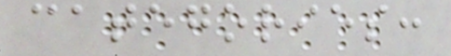categories:
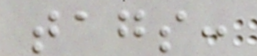tags:
